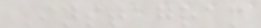Instagram
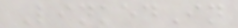LinkedIn
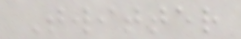Twitter
